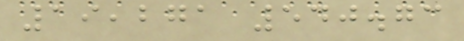19,271 540.73
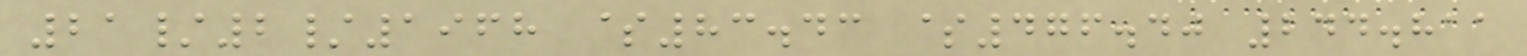21/2/1968 $83.43 $476.40 244.811
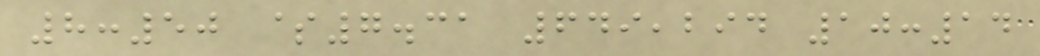8:50 $7.31 649,294 10:14
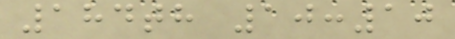184th 10:10
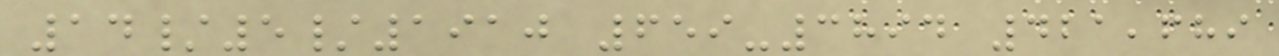14/5/1910 659-3894 421,689
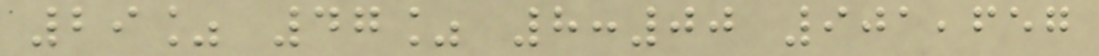29% 47% 8:00 901,657
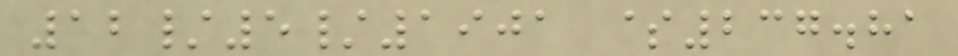12/5/1901 $237.81
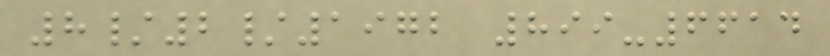8/2/1972 899-6614
